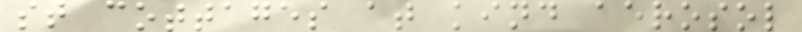st cottages at kind aerosol
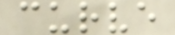curve
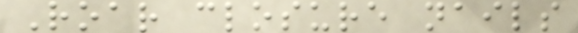Roar closure nails
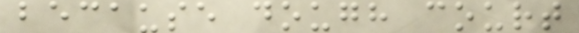because dough court
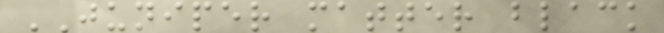JUNIPER matter black
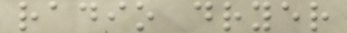radio dryer
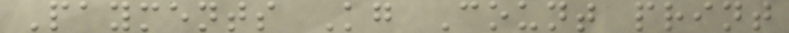Payments Kg Count print
